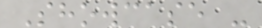Showcase -
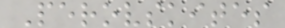Perovskites
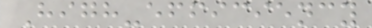High-efficiency
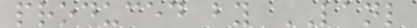produced by LANL
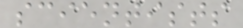scientists
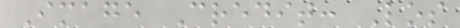Image Credit: Los
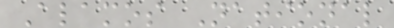Alamos National
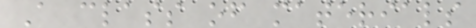A class of materials
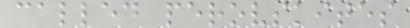called perovskites
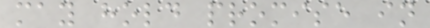may hold promise in
